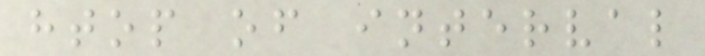htop of interval
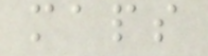maps
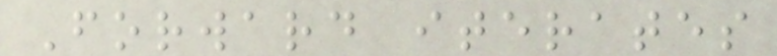Forward iterates
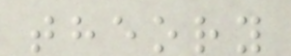theory
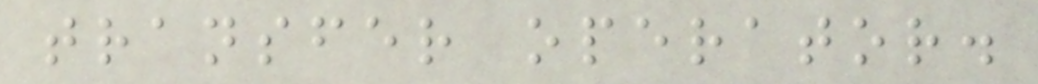transfer operator.
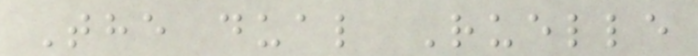The dual Ruelle
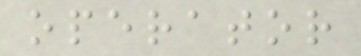operator
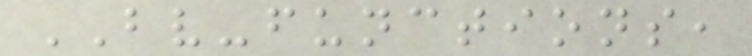BV-functions,
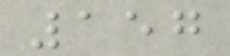157
